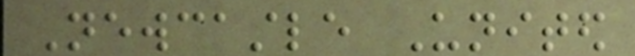Newcastle United
